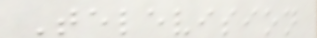Television
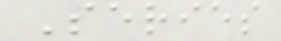Series
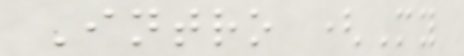Intro (My
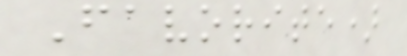Favorite)
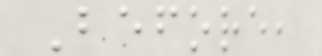Before,
